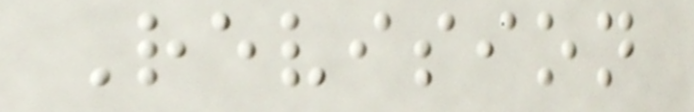Revision
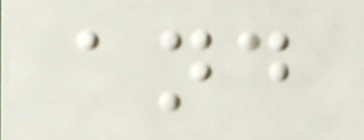and
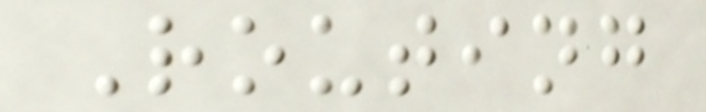Routing
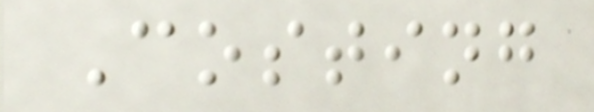Costing
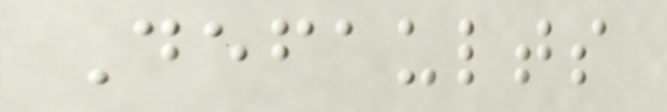Defaults
